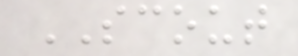SCOUT
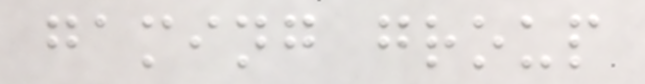gaming group
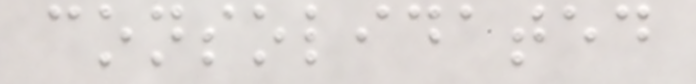consolidated
